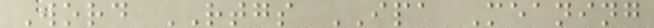Word RTGS IPA Meaning
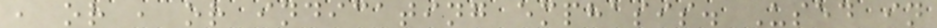, or , or indicating emphasis. Used in
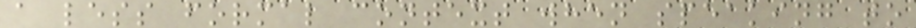a less formal context when speaking to
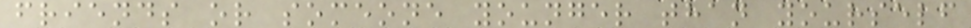friends or someone younger than yourself
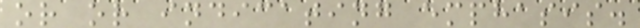or or indicating emphasis.
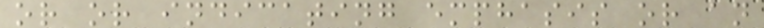or or indicating emphasis or an
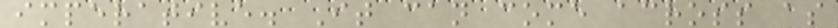imperative. It can come across as
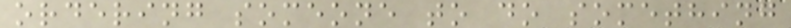ordering someone to do something
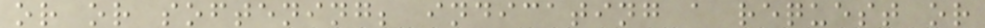or or softening; indicating a request or
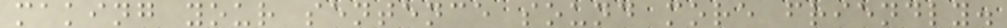making your sentence sound more friendly.
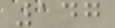147
